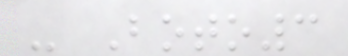- Boto3
